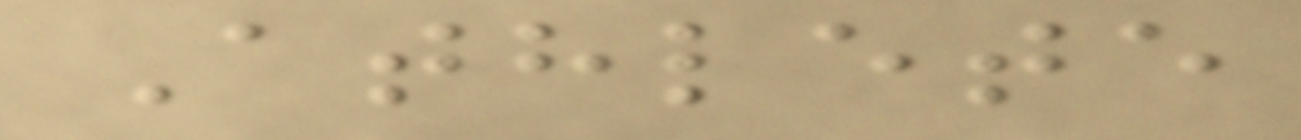Athlete
